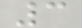3
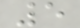5
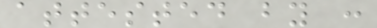attested by :
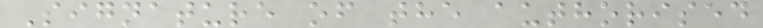Signature of the authorised
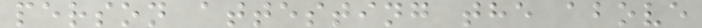person attesting the above
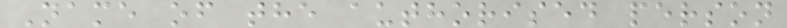Name of the authorised person
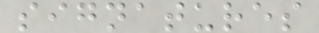signatures
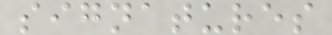signatures
